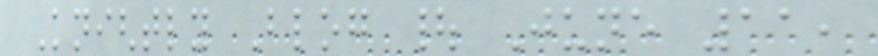Knightly Blog | June 11,
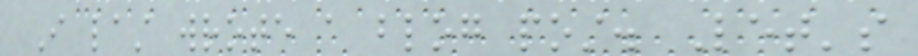I last wrote a blog post. Let's
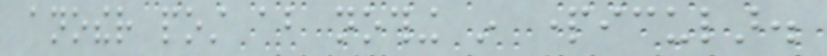another post about nothing in particular.
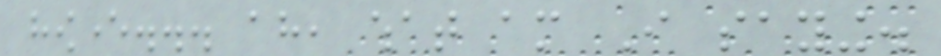however... ah, what am I saying.
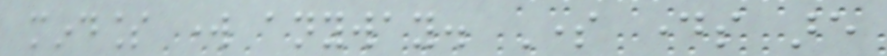mindless work anyway. Some days are
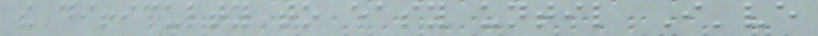the difficulty to easy until I've
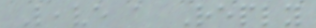Leave a Reply
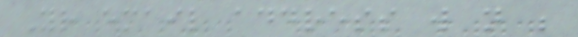Your email address will not be
